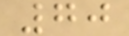70
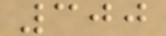300
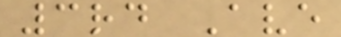3rd Ave
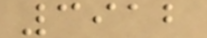3912
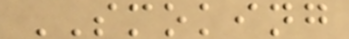SMOKING
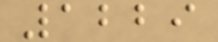1229
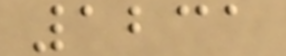1231
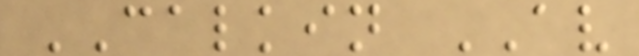CALKIN AV
